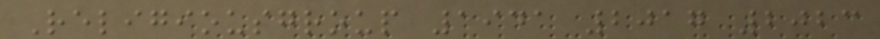Religiousgroup 1941 2017 2023
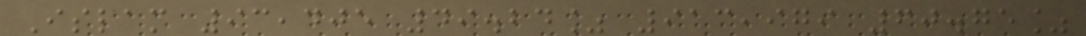Islam 93,405 49.24% 913,979 60.75%
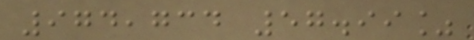974,734 57.99%
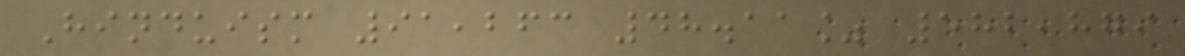Hinduism 91,263 48.11% 582,879
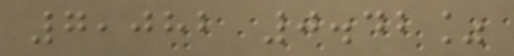7,082 0.42%
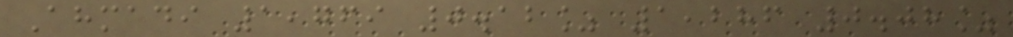Ahmadi 1,769 0.12% 1,286 0.08%
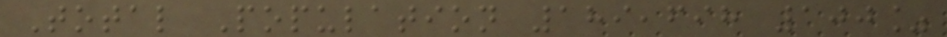Total Population 189,698 100%
